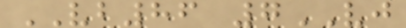VB86 7VJ
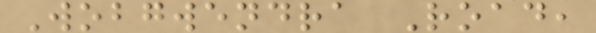Wobgwendra Road,
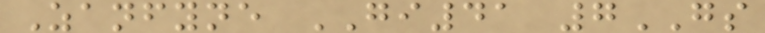Zanfyne GI41 7GS
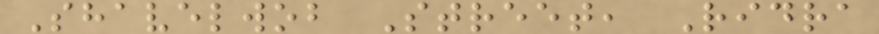Shavelwob Street, Ridra
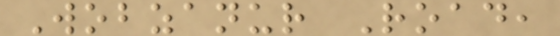Wobzanur Road,
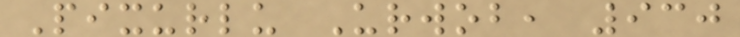Pixurlu Urwob, 930
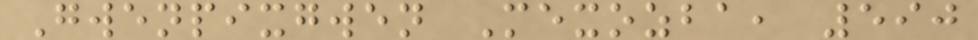Gwenpixgwen Mexozba, 590
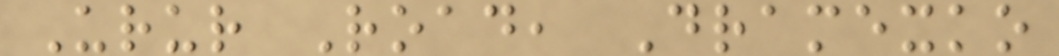Urur Road, Dramexko
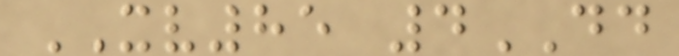XV85 4DD
